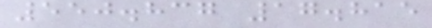550.837 17.815
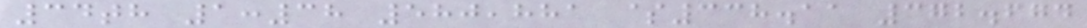34th 1:38 580,881 $338.11 372.674
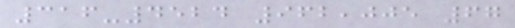316-4524 962,005 67
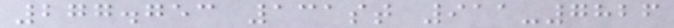277.753 131st 911-7826
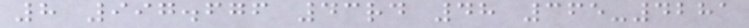8 997.676 43rd 48 365-4281
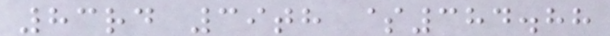83rd 39th $384.88
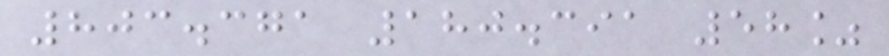803.371 180.391 58%
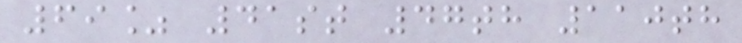69% 41st 47th 110th
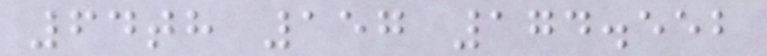64th 157 174.552
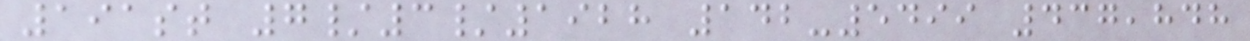191st 7/3/1928 142-5499 437,848
